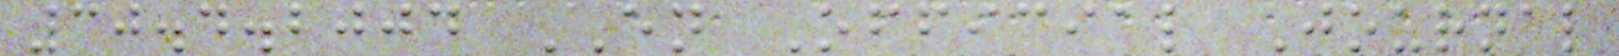30.4.2004 EN Official Journal
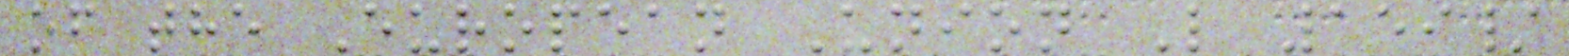of the European Union L 159/
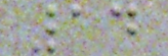14
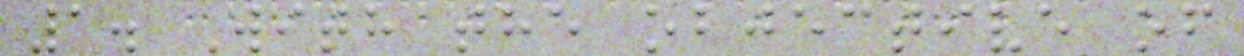1. With the objective of
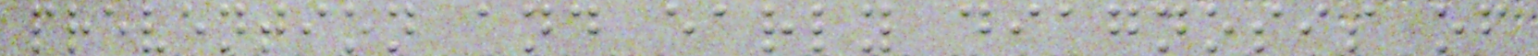prevention and early diagnosis of
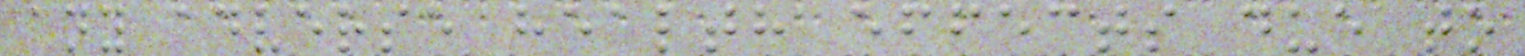any adverse health effects due to
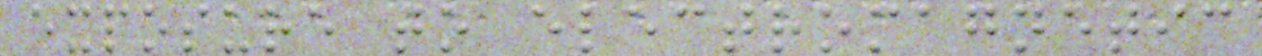exposure to electromagnetic
